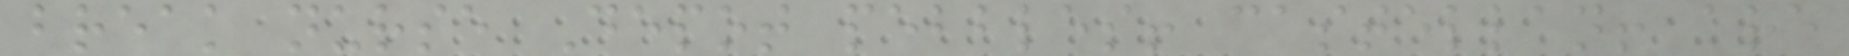break nurse Depot pebbles! castellan! are
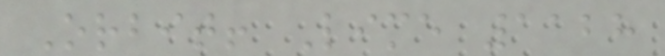Orbit! Lime 1128
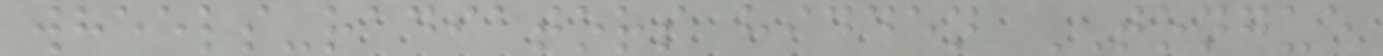wheels-radiators hidden TONGUE
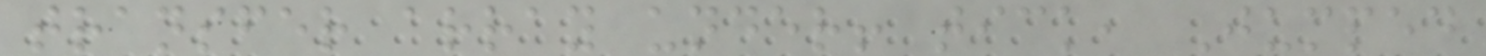transfer array under! tick, Jumped
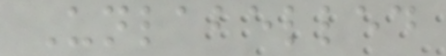Unlabelled
